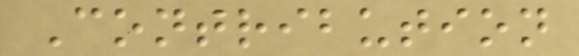Contribution
